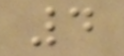4
